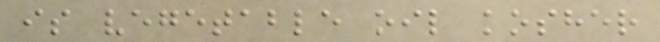is vegetable oil kosher
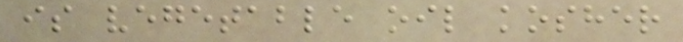is vegetable oil kosher
